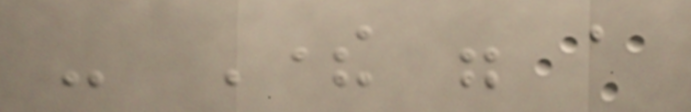- There were a
